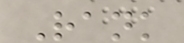Rank
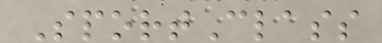SportClass
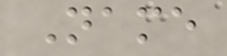Name
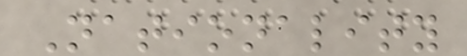Nationality
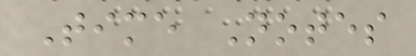Time Notes
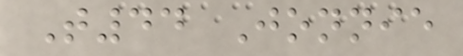T44 Jonnie
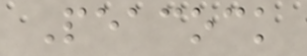Peacock
